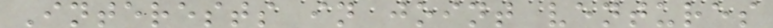Interests in joint ventures
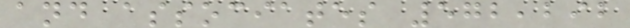and associates 572,292
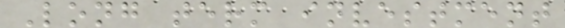Long term investment
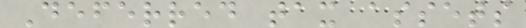Deferred tax assets
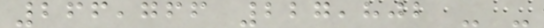266,766 227,802 - -
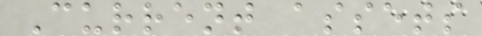Current assets
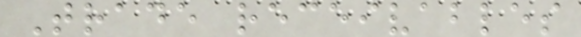Trade receivables
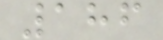186
